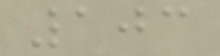103
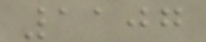1107
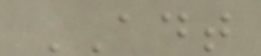ADT
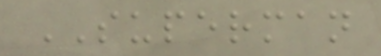SUPERMAN
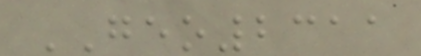GEO2311
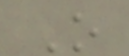O
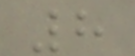8
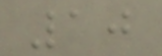10
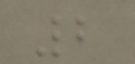2
